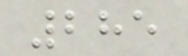285
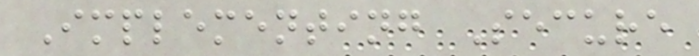Implementing Secure
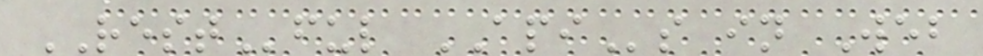RESTful APIs in Web
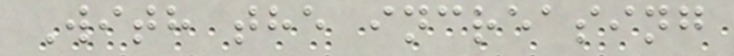With the increasing
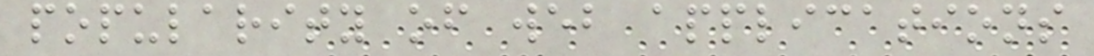popularity of web applications
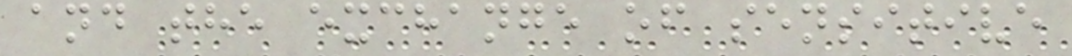and the exchange of sensitive
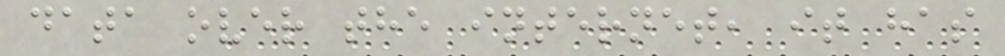data over the internet, it has
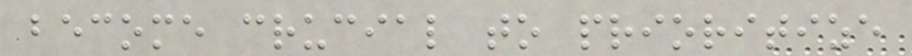become crucial to prioritize
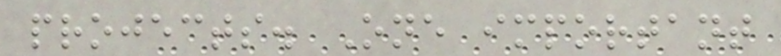projects. One important
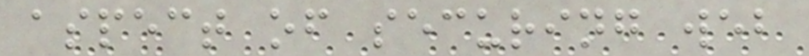aspect of securing web
